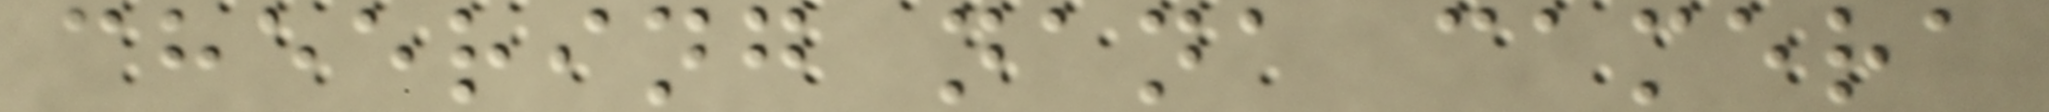cheering nana camera
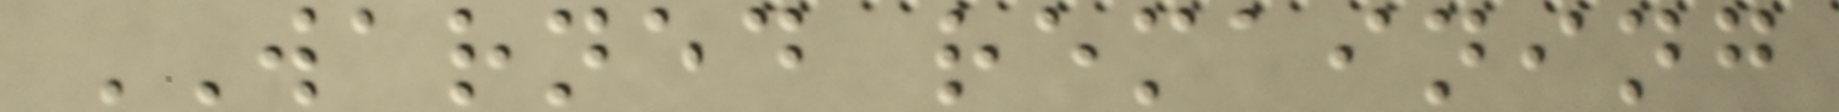WARNED remaining
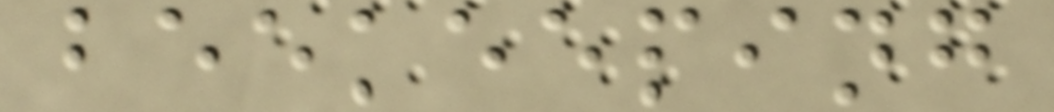beekeeping
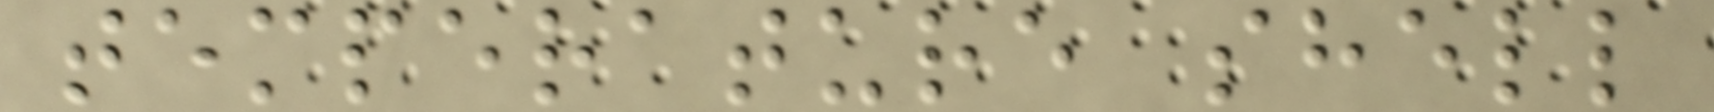temperature shell
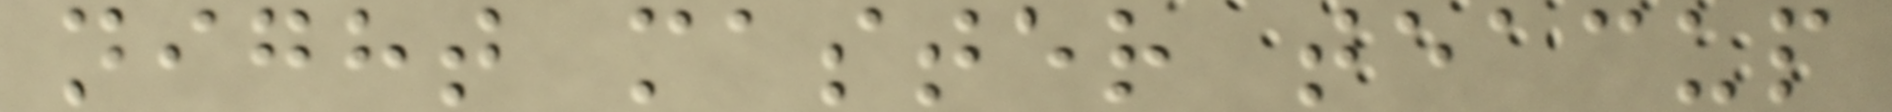night master teacup
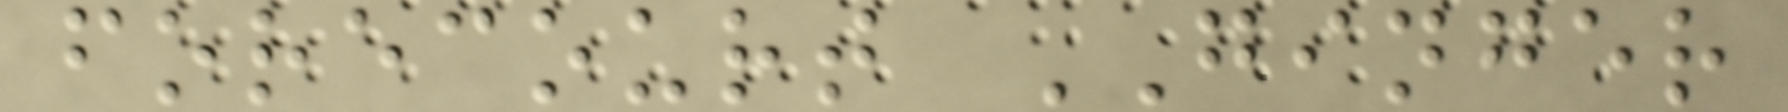forecourt GINGER
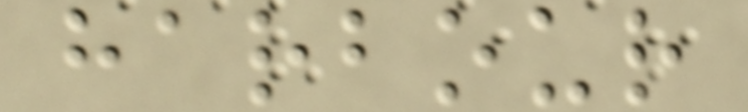harbour
